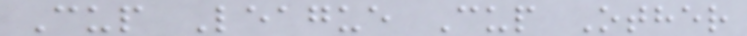Cup League Cup Other
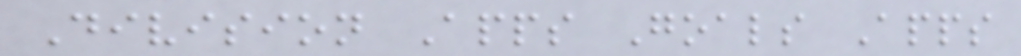Division Apps Goals Apps
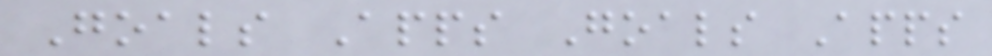Goals Apps Goals Apps
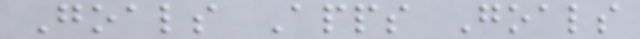Goals Apps Goals
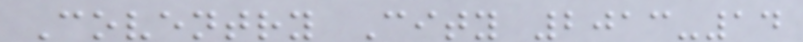Coventry City 2013-14
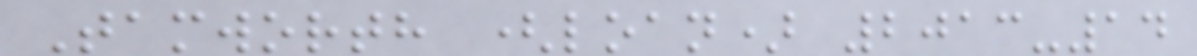Tamworth (loan) 2013-14
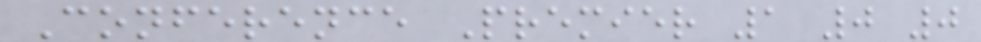Conference Premier 1 0 0
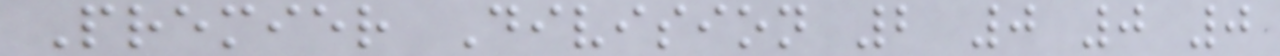Premier Division 2 0 0 0
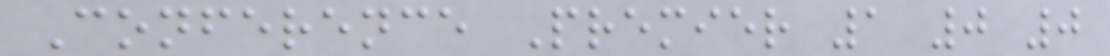Conference Premier 1 0 0
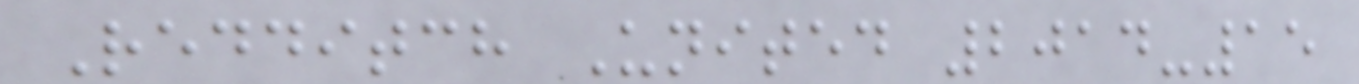Redditch United 2014-15
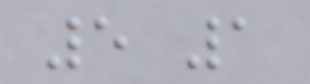5 1
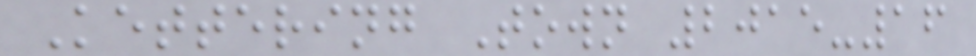Kettering Town 2015-16
